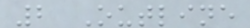2 Outline
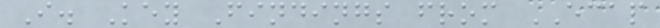I. Key Findings from ECAP
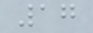17
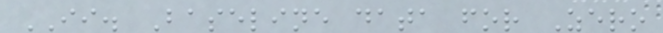II. Baseline data for Zero
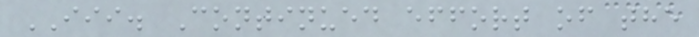III. Continued effort of the
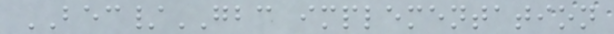BEC/GBC implementation
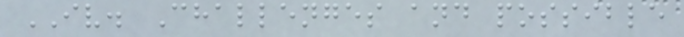IV. Challenges and possible
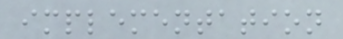implementation
